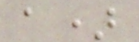a)
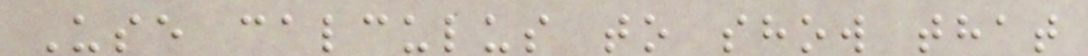Use calculus to show that
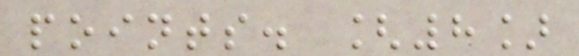points. [8]
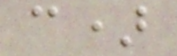c)
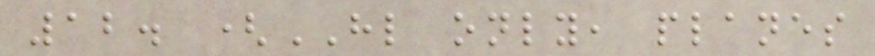12. (HL only, planes
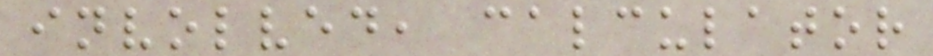involved, calculator
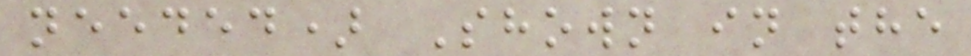needed) Shown in the
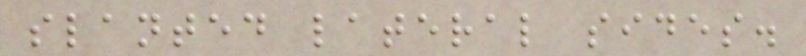slanted lateral sides.
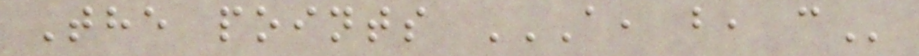The points A, B, C
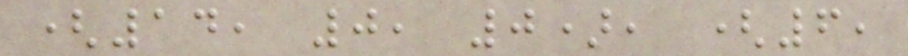(14, 0, 0), (6,
